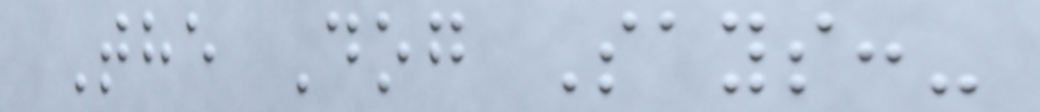The Dog Says:-
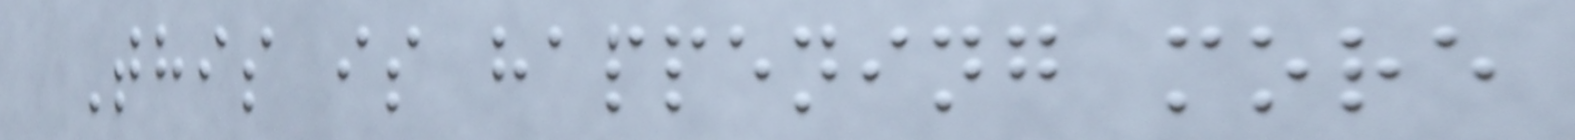This is happening more
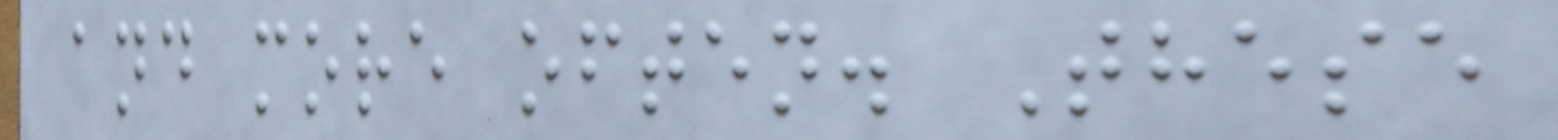and more often. These
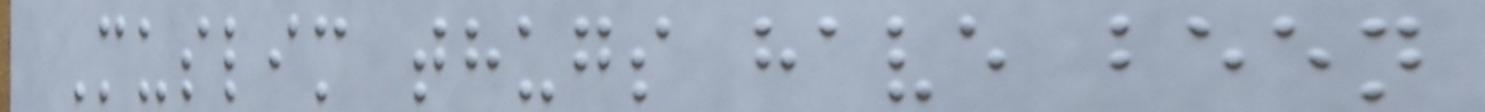Muslim thugs have been
